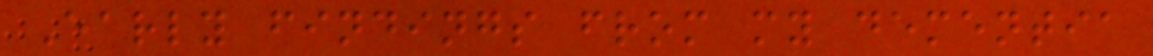Early findings from my dementia
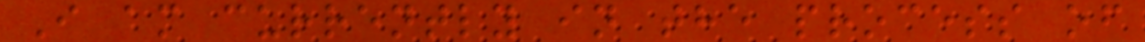I am currently in the process of
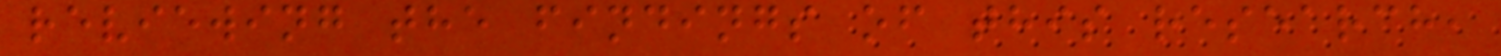reviewing the findings of this research,
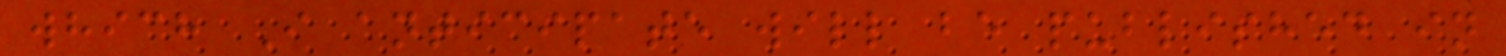which I anticipate will be published in
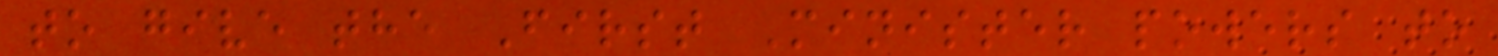to give the First Minister powers to
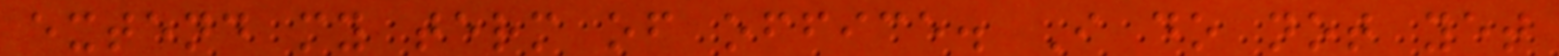extend my term of office. I do not yet
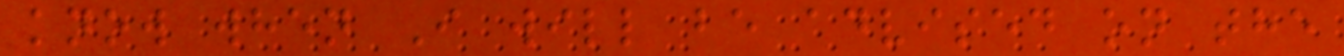know when I will be advised on the
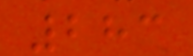283
